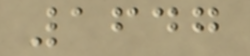1647
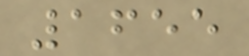1655
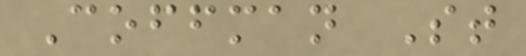Coffman St
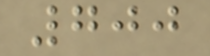700
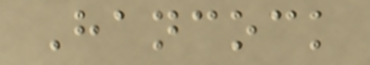Hancock
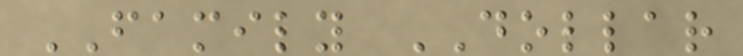FAMILY DOLLAR
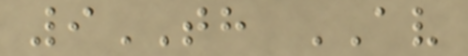9TH AV
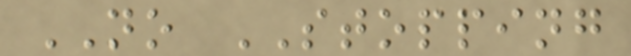NO STOPPING
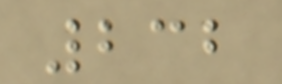232
